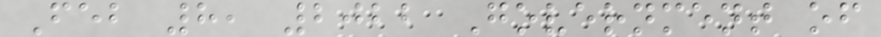Feb 8, 2022 Government of
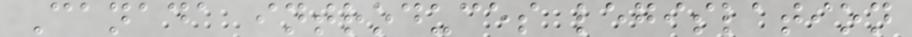Canada introduces legislation
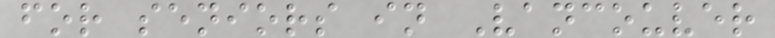for seniors in Vancouver
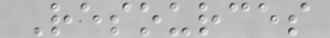Resources
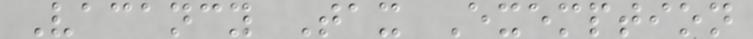Vacancy Tax Exemption
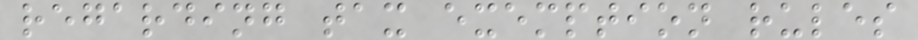regarding tax exemption rules
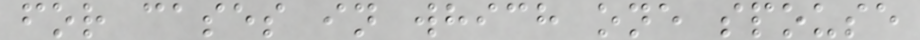for cases in which one spouse
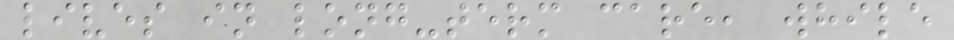lives in long-term care, while
